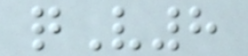qV8
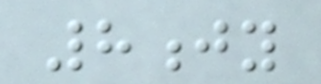8jy
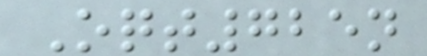Oqt725n
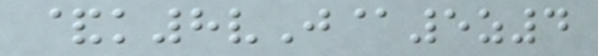&k8vJ@5z4
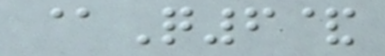@Q6&
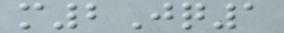m2Jq1
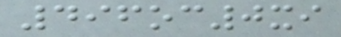496oc0xi
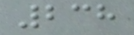238
